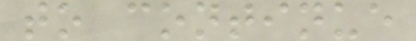to continue
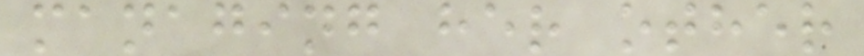managing her other
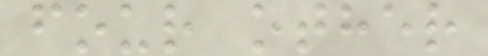four other
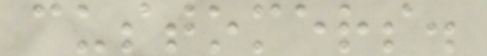customers.
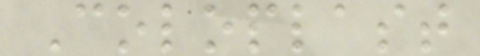Coloplast
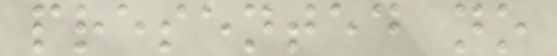presented no
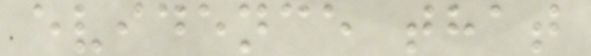evidence that
